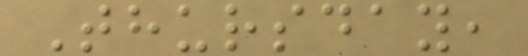Thursday,
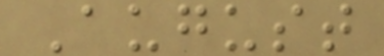August
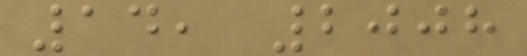14, 2008
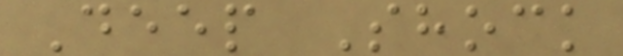Deep Shock
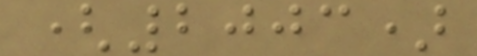(2003)
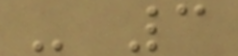- 3
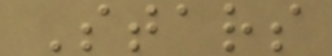Stars
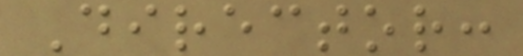Director:
